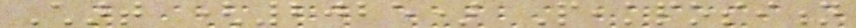Chart (2025) Peakposition
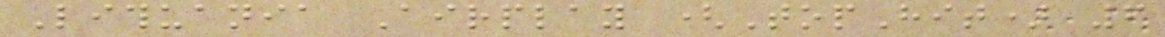Lithuania Airplay (TopHit) 6
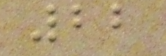22
